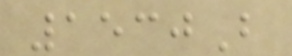1530B
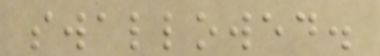swallowed.
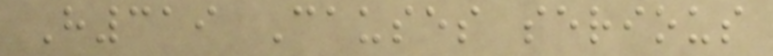H319 Causes serious
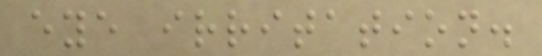eye irritation.
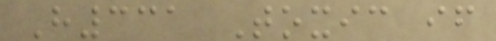H331 Toxic if
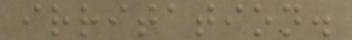irritation.
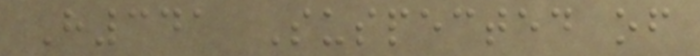H341 Suspected of
